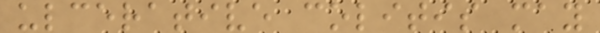ulcerative colitis may
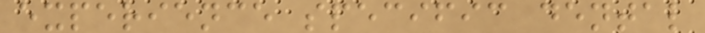experience specific dental
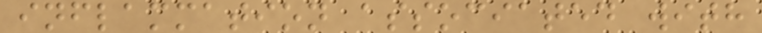inflammation associated with
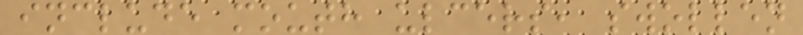include mouth ulcers, swollen
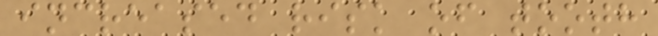increased risk of tooth
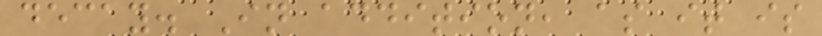decay. In addition, as it is
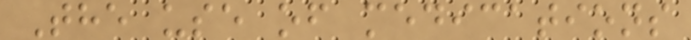The use of medications
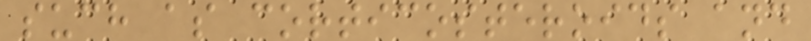such as corticosteroids and
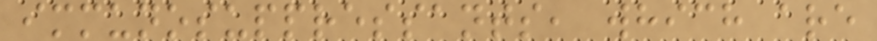immunosuppressants, which are
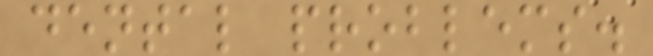dental problems.
